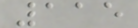115
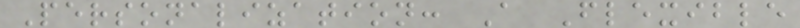Personalization: A Flexible
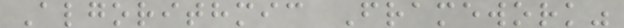Algorithmic Framework"
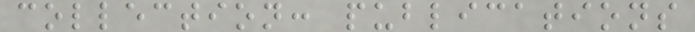collection: publications
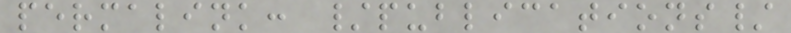permalink: /publications/
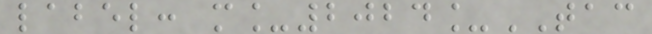label: m_2024_TAC
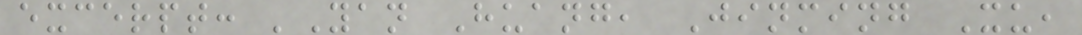excerpt: 'Yan Huang, Jinming Xu,
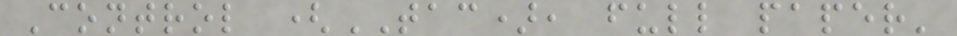Control (TAC), full paper'
